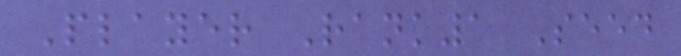Player Rank1 Seed
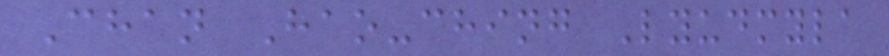Chan Hao-ching Lyudmyla
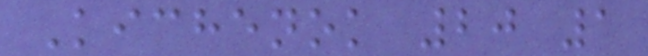Kichenok 20 1
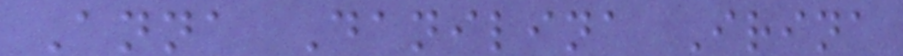Anna Danilina Irina
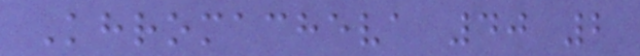Khromacheva 40 2
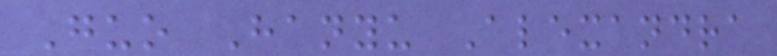Guo Hanyu Alexandra
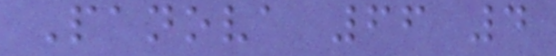Panova 66 4
